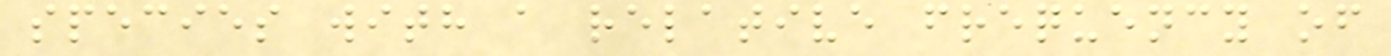species with a relative frequency of
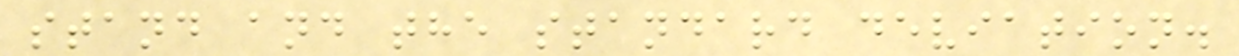stand and the standard deviation.
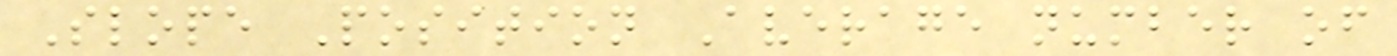Slope Position Average number of
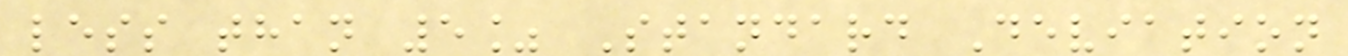less than 5% Standard Deviation
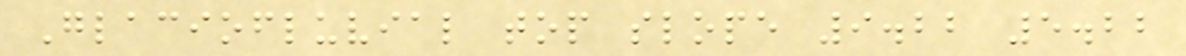Glaciofluvial top slope 9.22 5.22
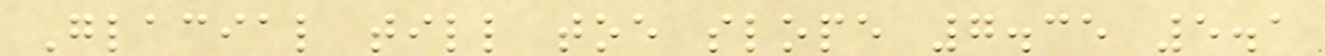Glacial till toe slope 7.35 5.1
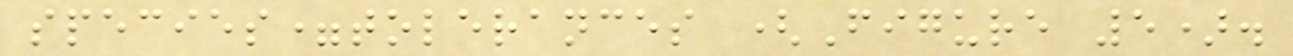species=tolerances (Figure 5).
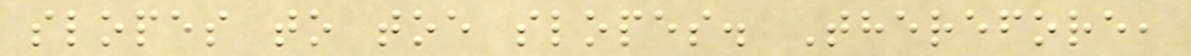slopes to toe slopes. Therefore,
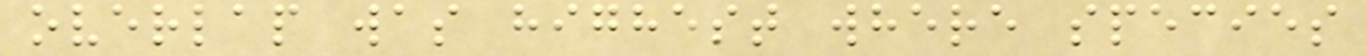overlap was highest where species
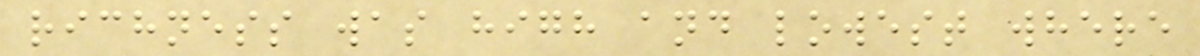richness was high and lowest where
